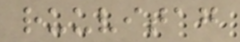ruuvitag
